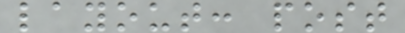layout: post
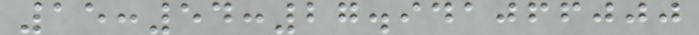15:54:27.941066000
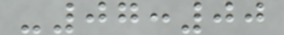-07:00
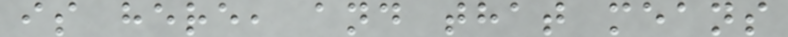is here, and that means
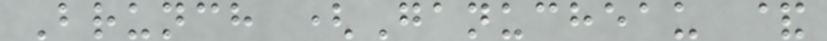Brunch (Ganucheau &
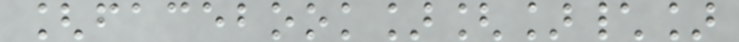[facebook][]\]
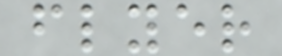flyer
